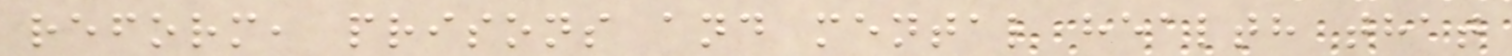reform, prisons and mental health that
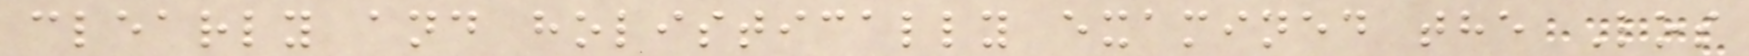clearly and holistically examined the Los
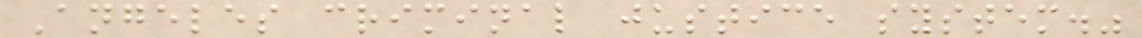Angeles criminal justice system."
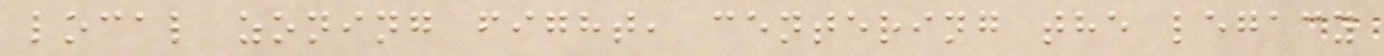local zoning fight, centering the legacy
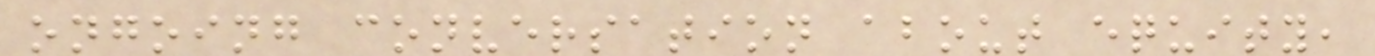ongoing conversation about equity,
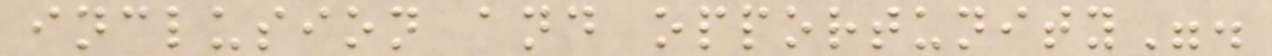inclusion and opportunity".
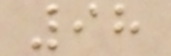98
